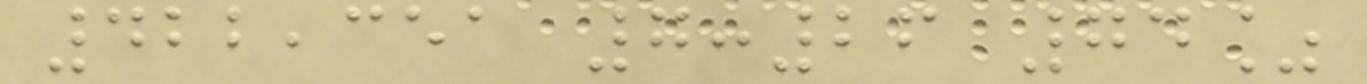422,351 7:26 74%
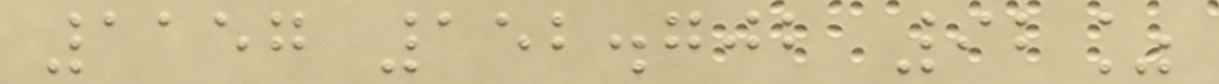1157 152.702 92%
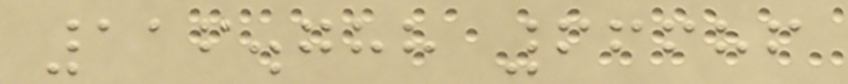116.788 66686
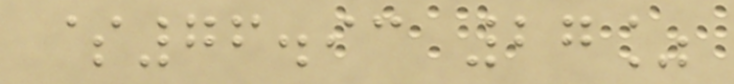$76.93 27%
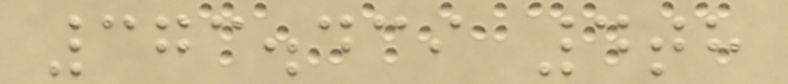373.439 4th
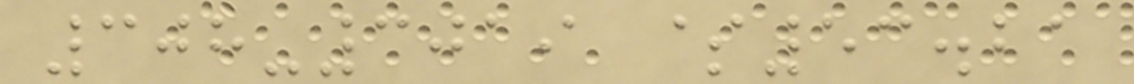308-3019 $53.21
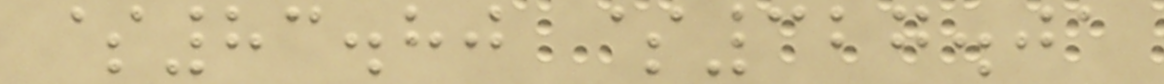$83.80 $327.01
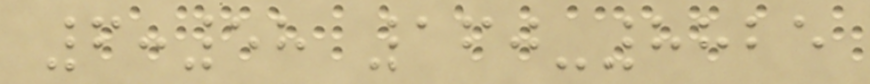6:58 160-8825
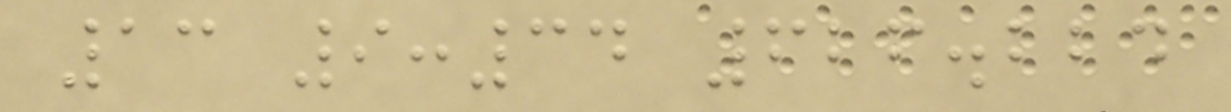13 9:34 626.224
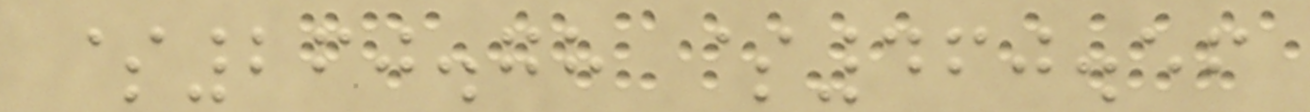$260.78 $460.56
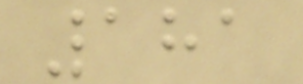181
